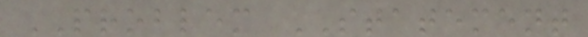PROBLEM STATEMENT
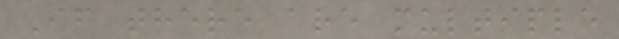If there are multiple
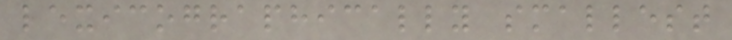lexicographically smallest
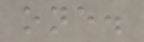one.
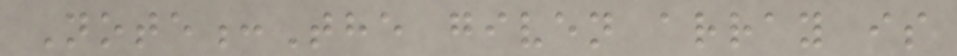Note:The given array is
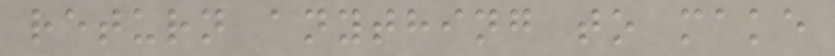return anything to make
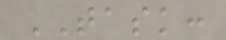TASK:
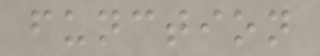function
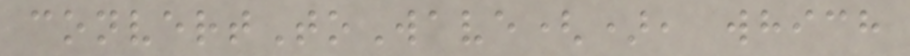convertToWave(), which
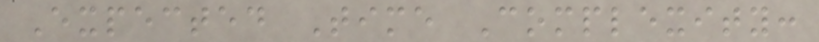Expected Time Complexity:
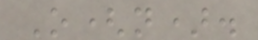O(n).
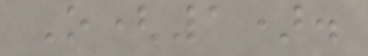O(1).
